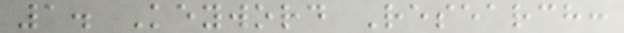1. Keyword Research:
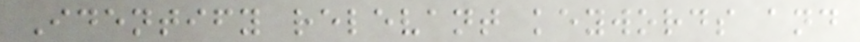Identify relevant keywords and
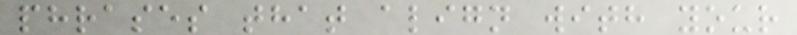phrases that align with your
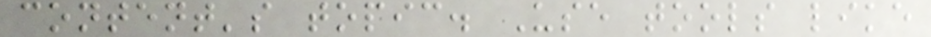content's topic. Use tools like
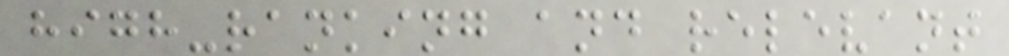high-ranking and relevant
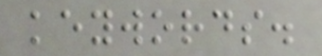keywords.
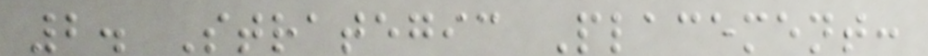2. Strategic Placement:
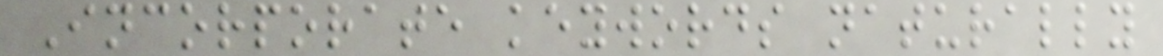Incorporate keywords naturally
